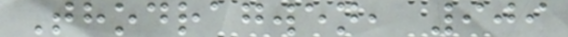Thodragwen, 909
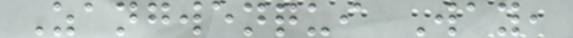Zangwenqui Way,
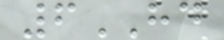6HD
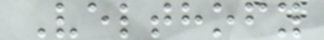Velthofy
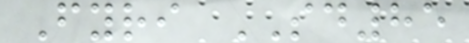Fyri SD85
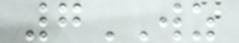7WZ
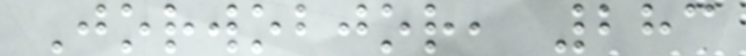Jorwobjor, 283
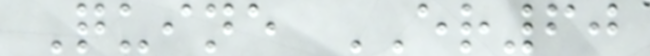Quine ER60
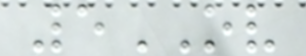5OV
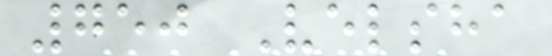750 Velsha
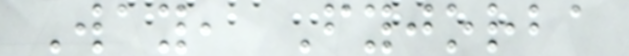Way, Fyjorba
